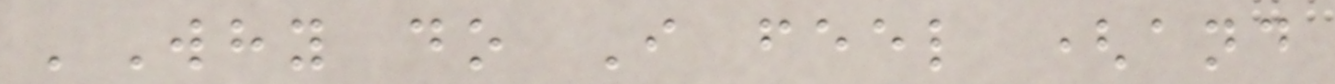'Why do I feel (and
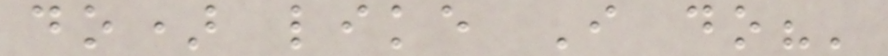do) like I do?'
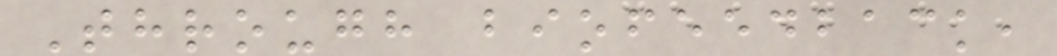Through biofeedback,
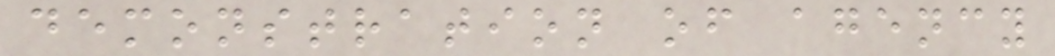demonstration of agency
